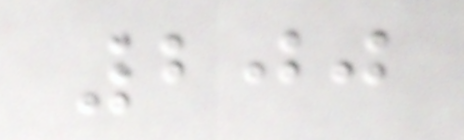200
